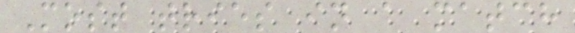Most tries in a match
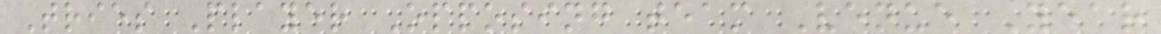Tries Player Opposing team Venue Year
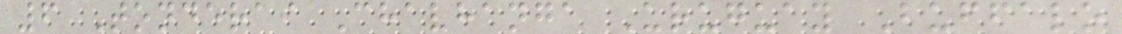6 Tonderai Chavhanga Uruguay Buffalo
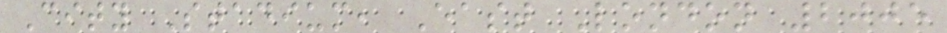City Stadium, East London 2005
